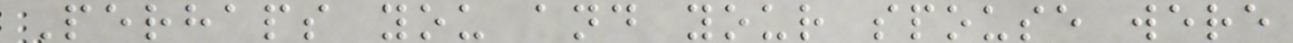Perhaps you and your spouse were
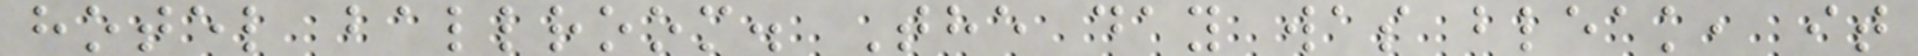hotel ballroom. The day was bleak, it
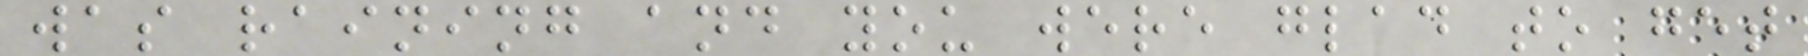was raining and you were glad to get
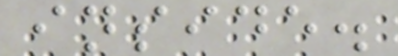inside.
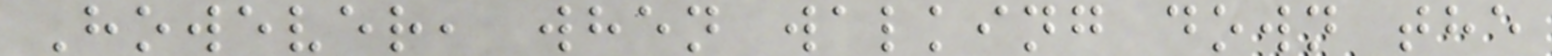However, when walking down the
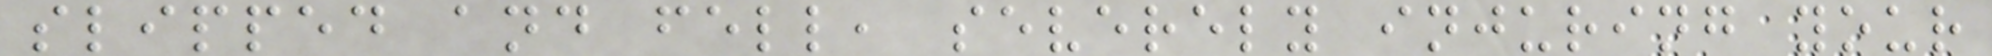slipped and fell, severely injuring your
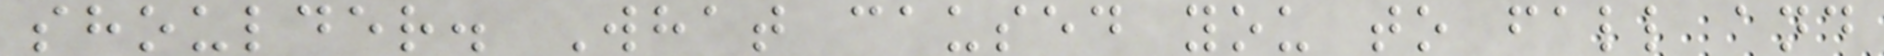shoulder. What caused you to fall and
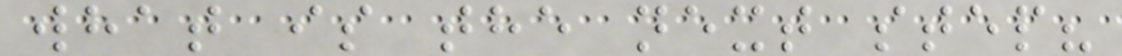what is the next step?
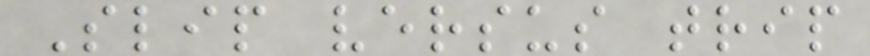Slip versus trip
